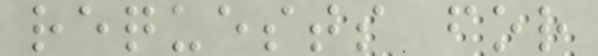requests for
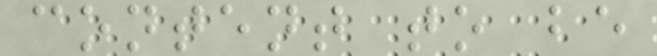content to be
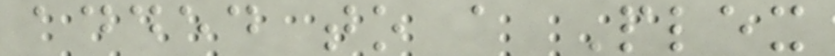added to a Plex
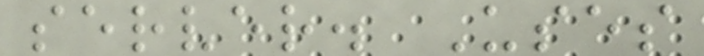server. Uses
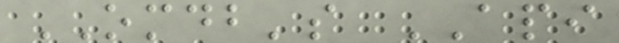OMDB's API
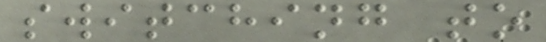switching to
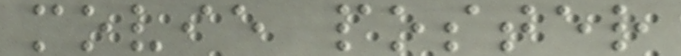movie poster
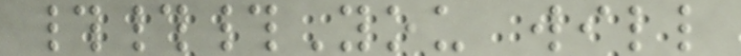###You will
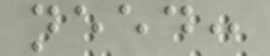need:
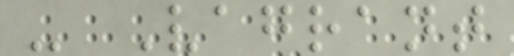- Vagrant
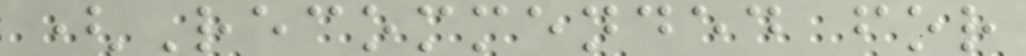(Recommended for
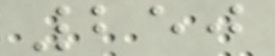250
